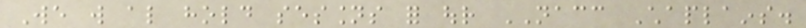We will also hold sessions for our NACC Chaplains.
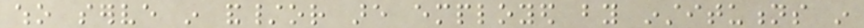who serve in and/or are employed by institutions in
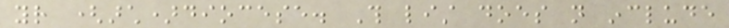your (arch)diocese. This list does not include
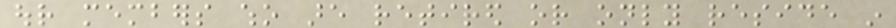our members who are retired or only reside in
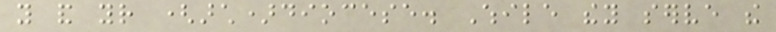you and your (arch)diocese. While they serve the
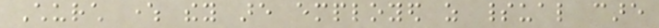Church where they are employed as spiritual care
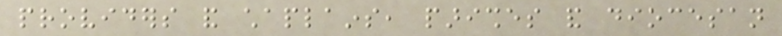providers and chaplains, parishes and diocesan
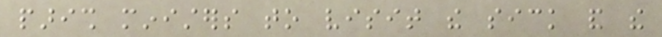parish ministers to visit the sick and the
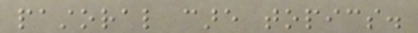pastoral care topics.
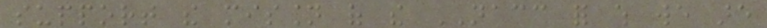support the mission of the NACC for which we are
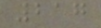217
